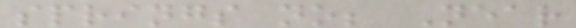springs no; Near
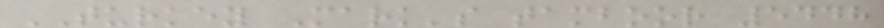TURKEY Mark's tamboor 5448
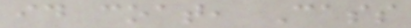id coat, Cass
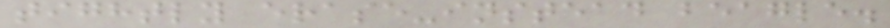tightly erase-instead beagle.
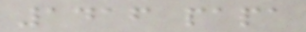1416 papa
